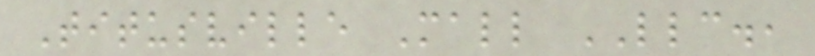Titusville Mall LLC.,
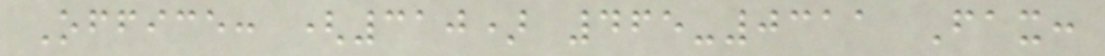Office: (310) 465-0311 Fax:
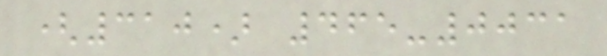(310) 465-0031
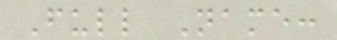Full Name:
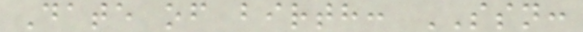Date of birth: SSN:
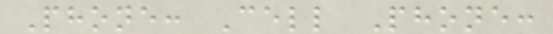Phone: Cell Phone:
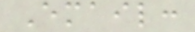Email:
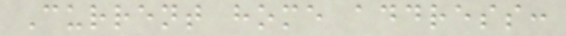Current home address:
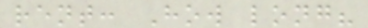rent: How long?
